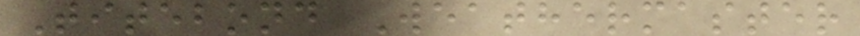Titebond Weathermaster
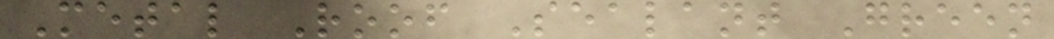Metal Roof Sealant Green
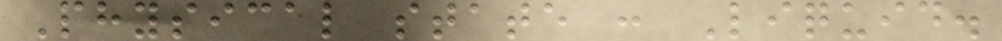Physical state : Liquid.
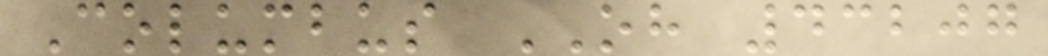Columbus OH 43207
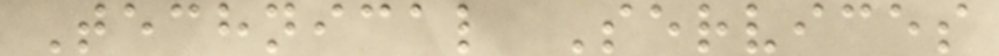Technical Services
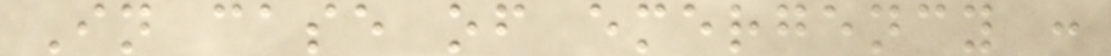In case of emergency :
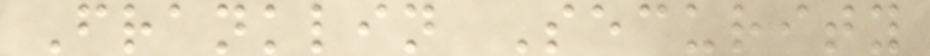Franklin Security
